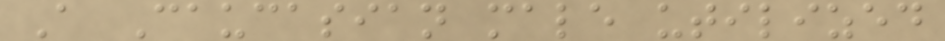A Caucasian male utilized
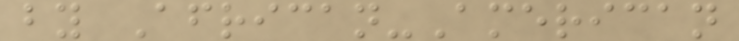by African-American
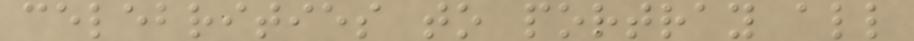celebrities to portray all
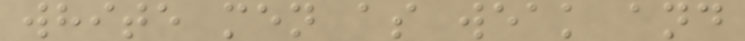white men as weak and
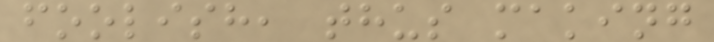foolish, thus making
